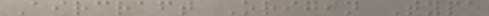Aircraft Origin Type
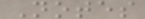Notes
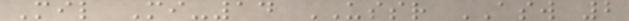Mil Mi-14 USSR ASW 2
